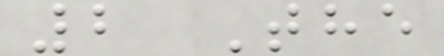2 The
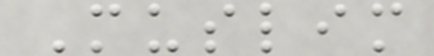Muslim
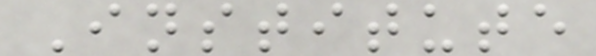Institute
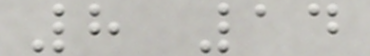8 14
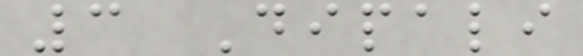3 Dipali
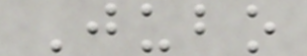Jubo
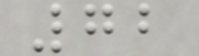72
